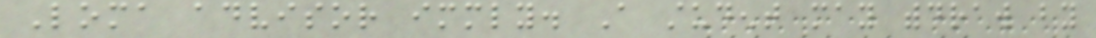Loma advisor immediately. A student may withdraw by
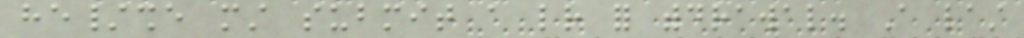he/she must submit a letter for withdrawal. A last
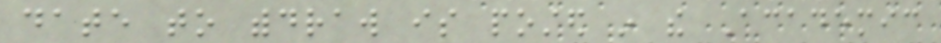date to withdraw is posted in the Academic
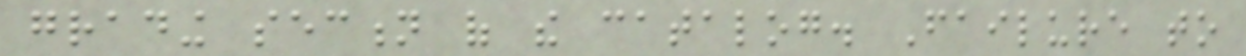grading section of the catalog. Failure to
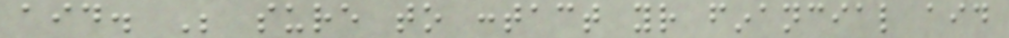aid. Be sure to contact your financial aid
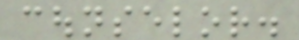counselor.
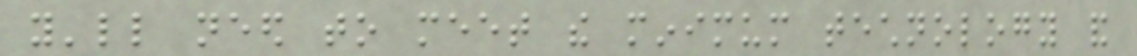you'll need to meet the minimum technology and
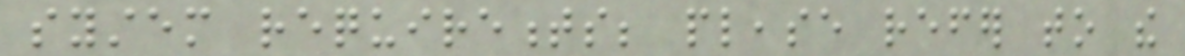system requirements; please refer to the
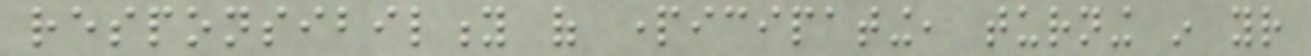responsibility of participating, turning in your
